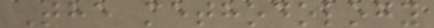The methodology
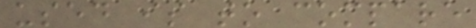used is to compare
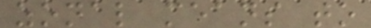zonal means to
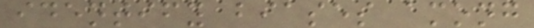identify biases among
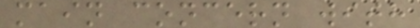main concern with
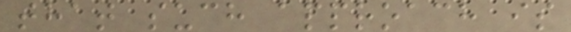that such approach is
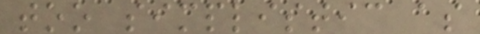too simplistic as
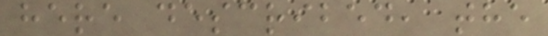here described, the
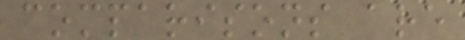comparisons are
